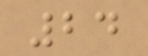24
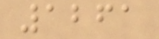1261
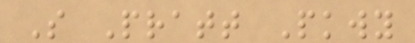S Pratt Pkwy
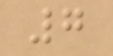7
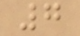7
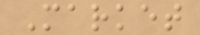Market
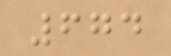674
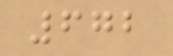672
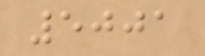5001
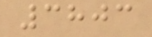3803
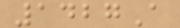1427A
